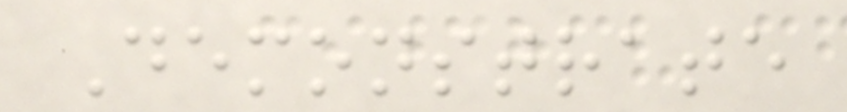Demonstrate
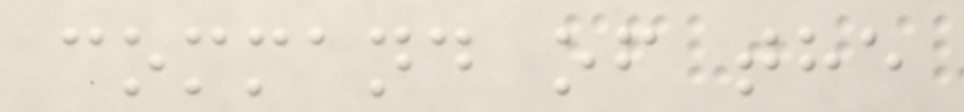command of the
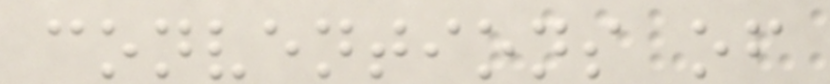conventions of
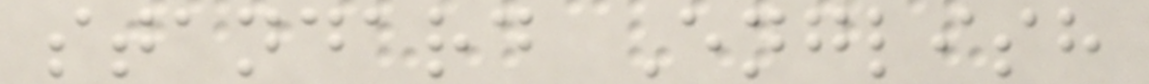standard English
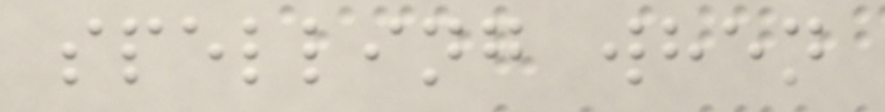spelling when
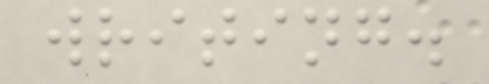writing.
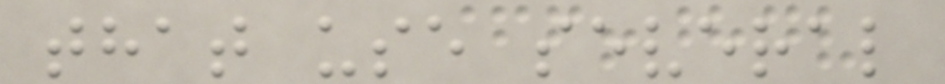that use several
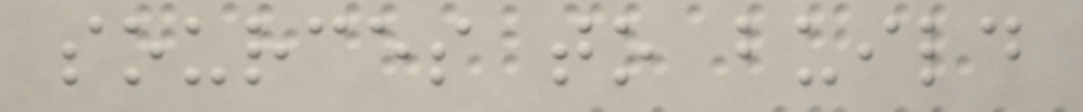sources to build
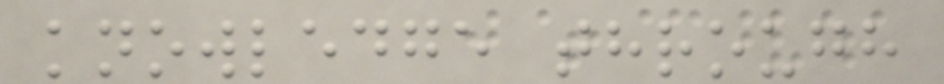knowledge through
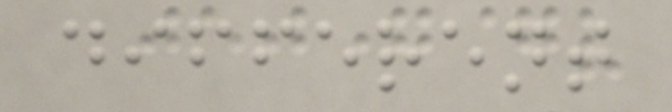different
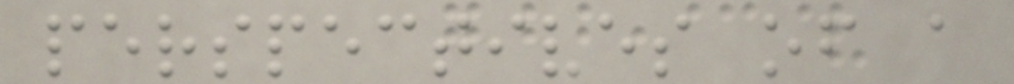perspectives of a
